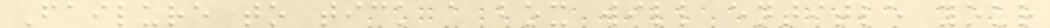Failure to tick a box will entitle your
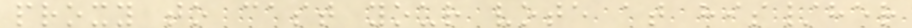proxy to cast your vote at his/her
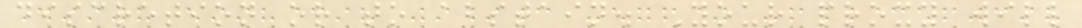discretion or to abstain. Your proxy will
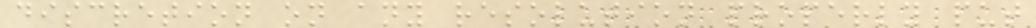discretion on any resolution properly put
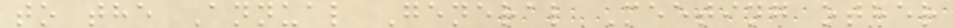to the Annual General Meeting other
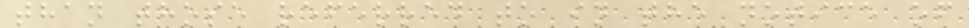than those referred to in the notice of
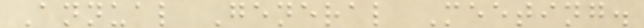Annual General Meeting.
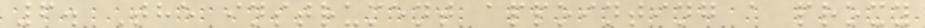6. The instrument appointing a proxy
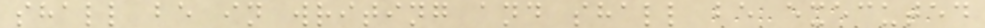shall be in writing and shall be executed
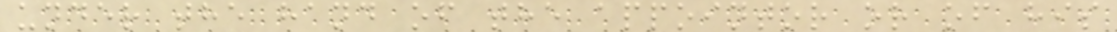under the hand of the appointor or of his
